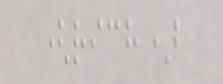(rich)
